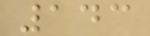143
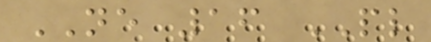NE 16 PL
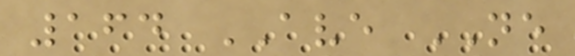164 AVE NE
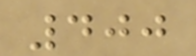400
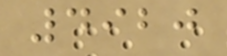4920
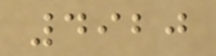4920
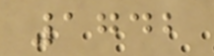1742
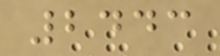2443
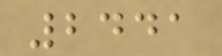2441
